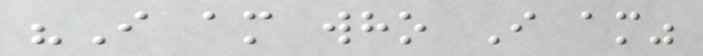"I am who I am"
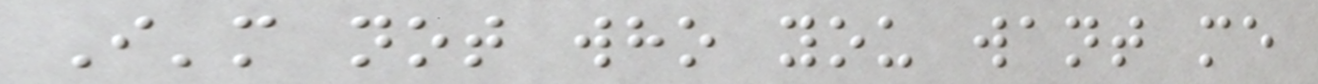I'm not who you want me
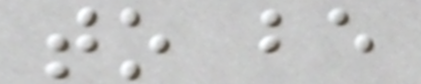to be
